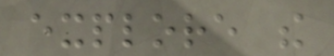explore the
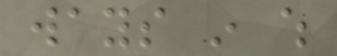ways in which
